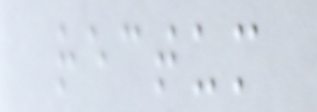rectum
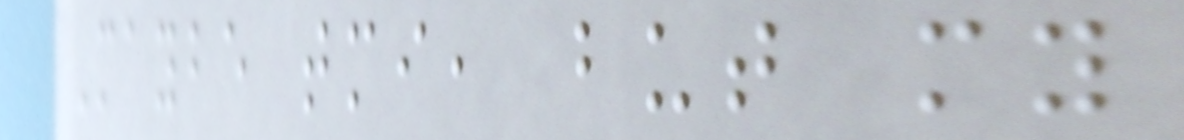Maybe tmi, but my
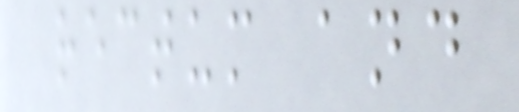rectum and
